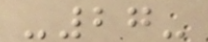-27-
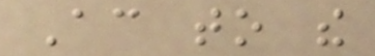According to the
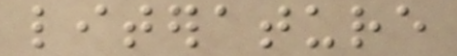literature
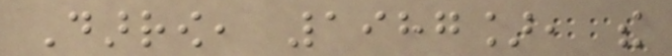Darrow, 1987], the
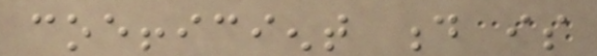coefficient d is
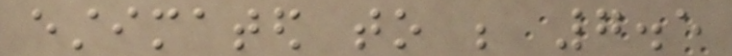estimated to be 7.5
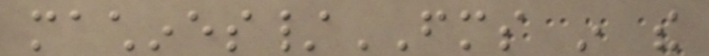machines/FMS in the
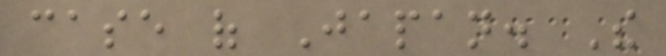case of Japan. The
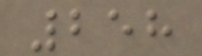258
